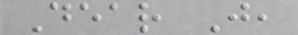Dear J,
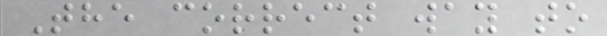The correct way to
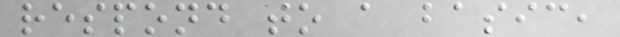respond to a basic,
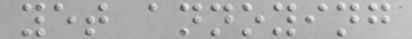yet annoying
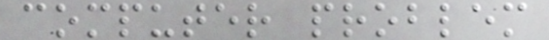computer problem
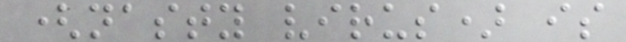(nasty virus) is
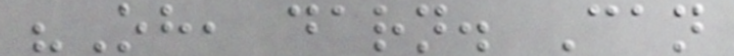"Oh, darn. Can
